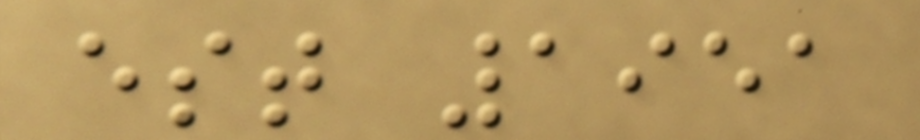est 1951
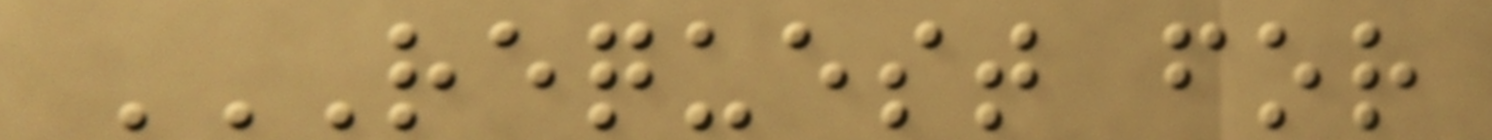REQUEST FOR
